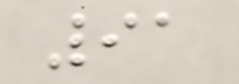91
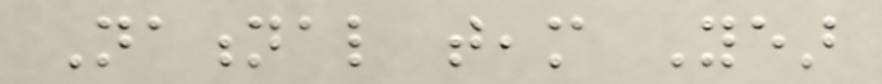National team Year
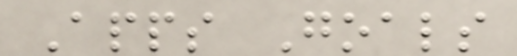Apps Goals
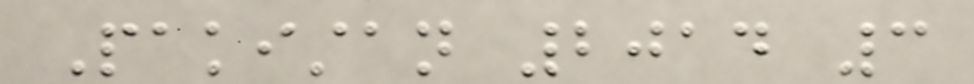Pakistan 2014 3
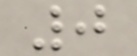0
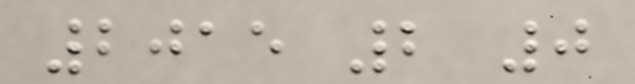2015 2 0
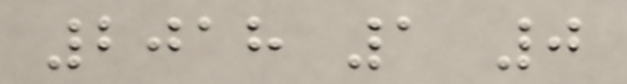2018 1 0
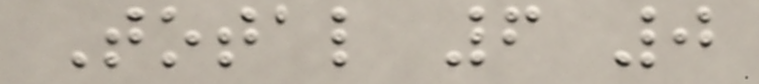Total 6 0
